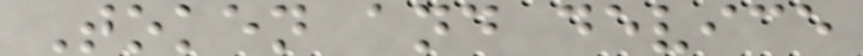Token and device
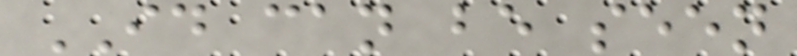ID can be seen
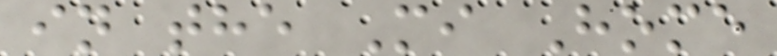in the Mi Home
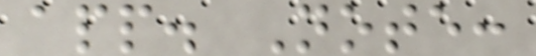app. Note:
